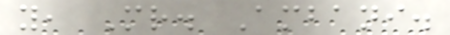you, Mr. Ambani.
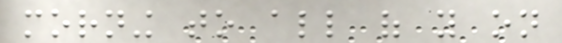morning to all of you on
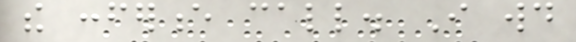the conference call. I would
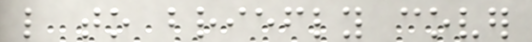like to briefly cover
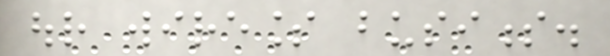our wireless business.
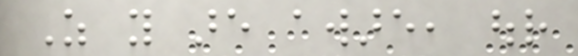As you are aware, our
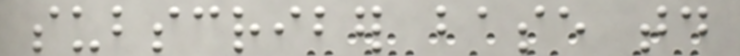subscriber base today
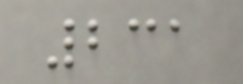231
